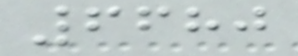6680
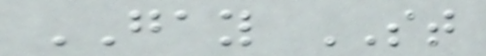GAY ST
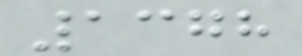1378
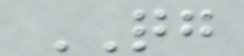QG
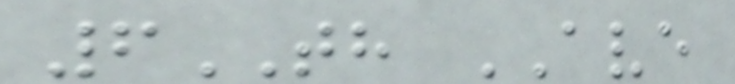6TH AVE
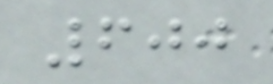600
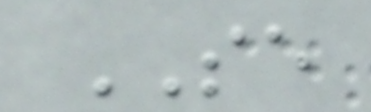SE
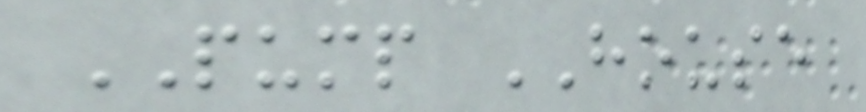PUMP HOUSE
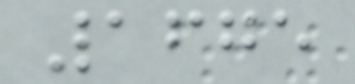1675
